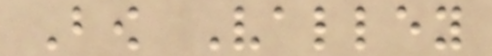Bow Valley
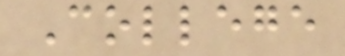College
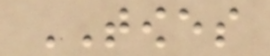TOWES
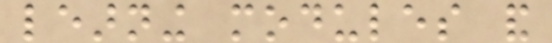learning modules and
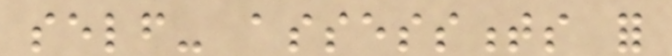self- assessments for
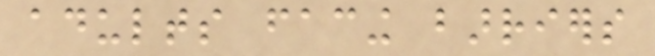adults facing barriers
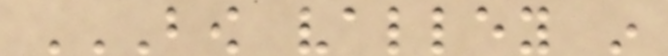BOW VALLEY IN
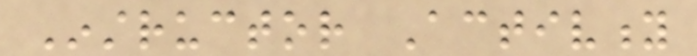Instructor Activity
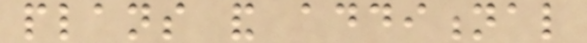plans and additional
